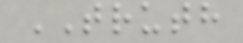TRUTH
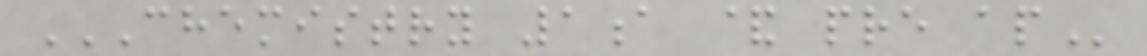CHEMISTRY 1A & PRE AP
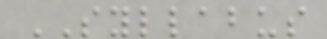SYLLABUS
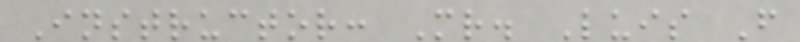Instructor: Mr. Luis F
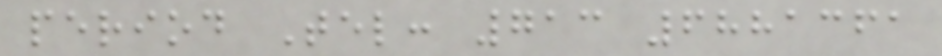period Tel: 713 6881361
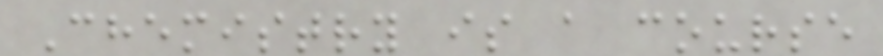Chemistry is a course
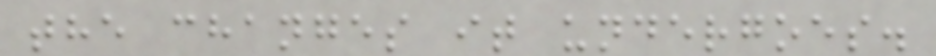the changes it undergoes.
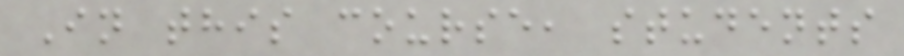In this course, students
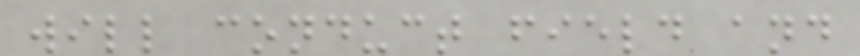will conduct field and
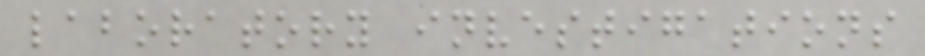laboratory investigations
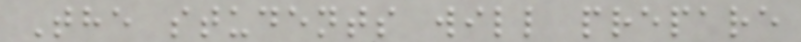The students will prepare
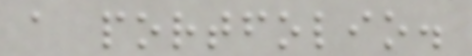a portfolio.
